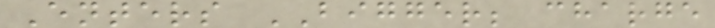Enters BIGGER; charge
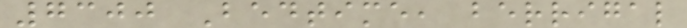7300 Bedtime, berrigal
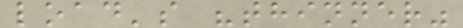load's "thinner"
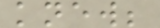knew;
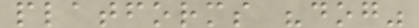platforms "dog"
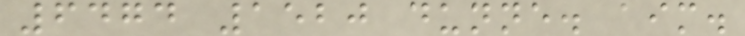6474 1520 dunne. aim.
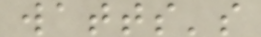watts's
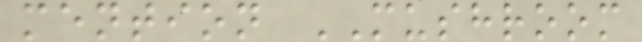mention MUSHROOM
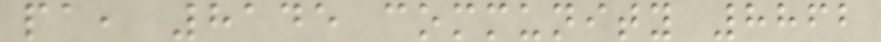pa, 8145 community 8862
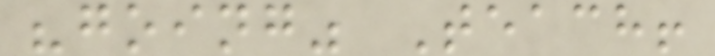"going" Teach!
